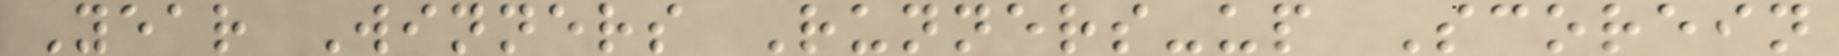Year Winners Runners-up Scorein
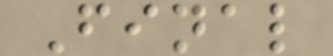Final
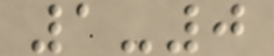1-0
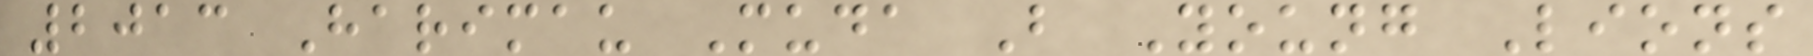2013 Harimau Muda B Young Lions
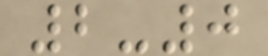2-0
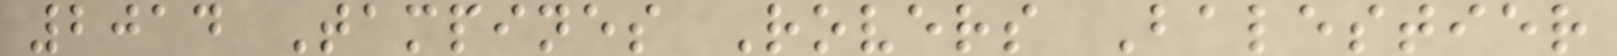2014 Tampines Rovers Balestier
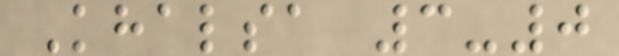Khalsa 3-0
